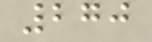270
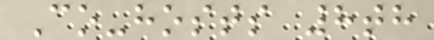Co-hosts 8th
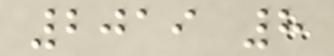2019 8
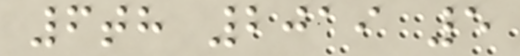6th 2019 5
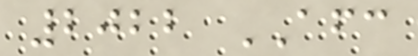2022 AFC
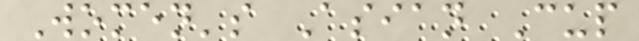Women's Asian Cup
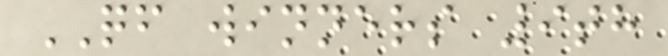QF winners 9th
